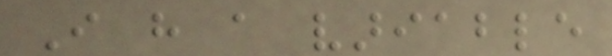I have a variable
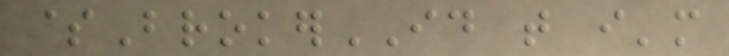$BrokerID that i'm
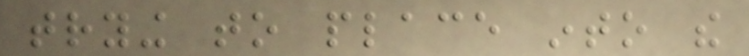trying to place into the
